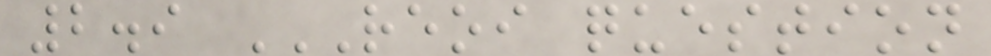2.9 REOI QUESTION
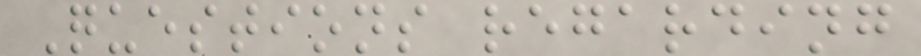Questions regarding
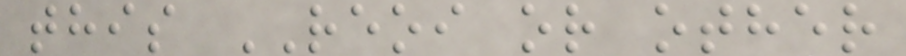this REOI or other
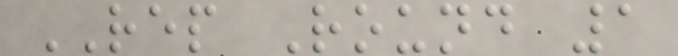REP Round 1
